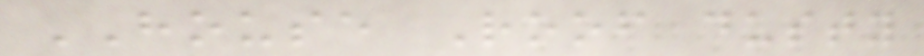HOUSE Roof dusty
